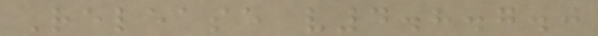Release v4.8.7.0
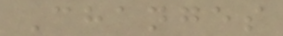Changes
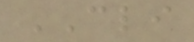CLI
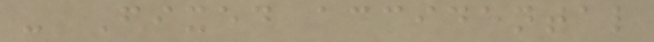- Fixed accidental
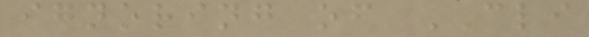ignoring of CLI
